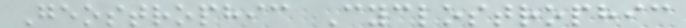Geostrophic Cyclostrophic
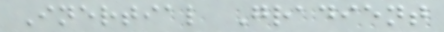Inertial Gradient
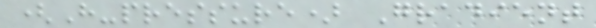(H-pressure) Gradient
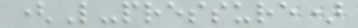(L-pressure)
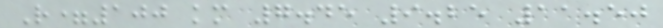R=100 km 7.45 9.25 11.50
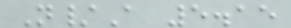N/A 5.15
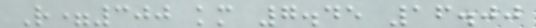R=300 km 7.45 16.00
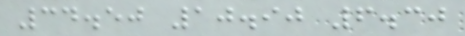34.50 10.90 6.30
